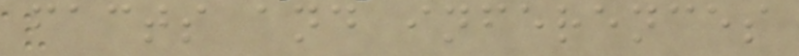facts and inferences
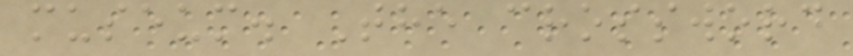museum. The crossword
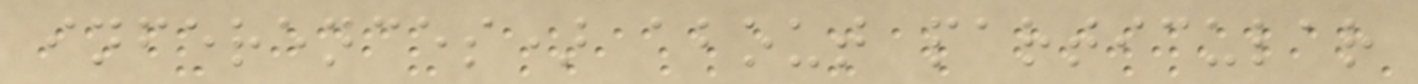inferences) about particular
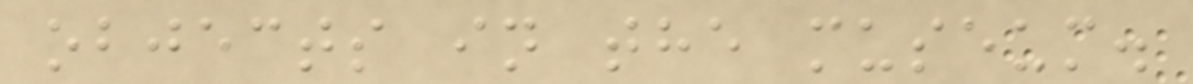objects in the museum.
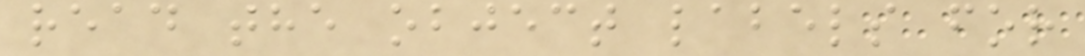read the object labels for
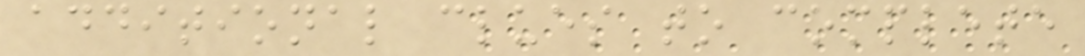additional clues to complete
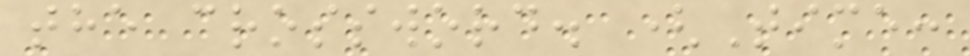the crossword. (Time:
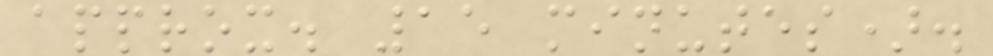approx. 15 minutes).
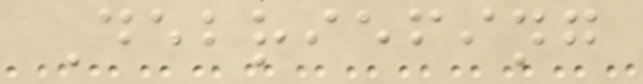Debriefing
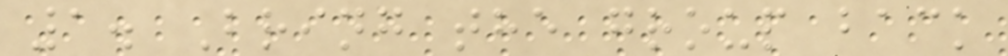1. Bring the group back
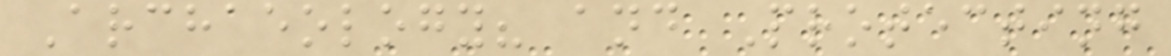Archaeology? and Protecting
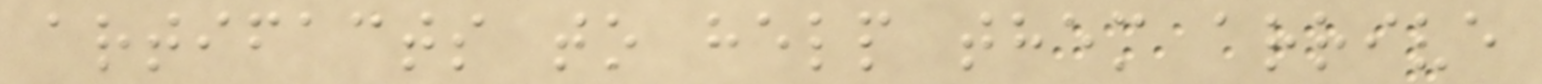artifacts to help them arrive
